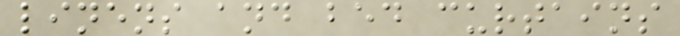linens and bed curtains
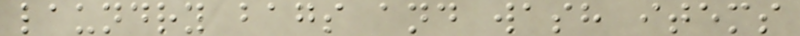laundry bags and wash items
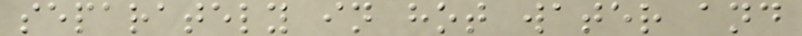separately in hot water and
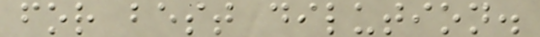for best dilution.
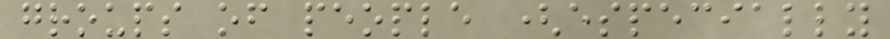groups of people (especially
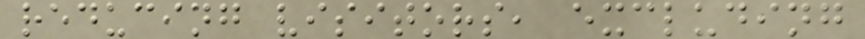reducing visitors, excluding
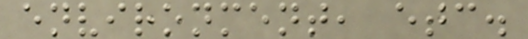environment, etc.
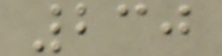230
